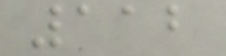112
